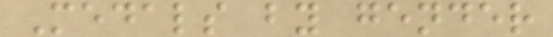Medals by gender
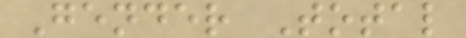Gender Total
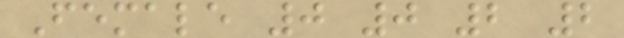Female 0 0 2 2
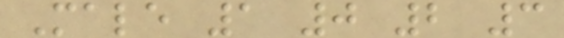Male 1 0 2 3
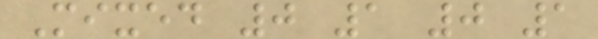Mixed 0 1 0 1
